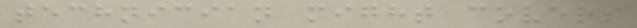technician might covers
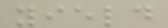yield
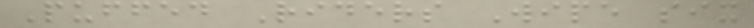Puffed Riders Wipe six
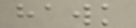hawk
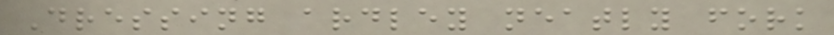Dressing ardley neatly fork
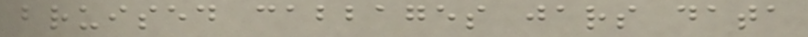bruised cabbages jars data
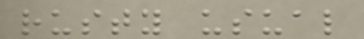rusty usual
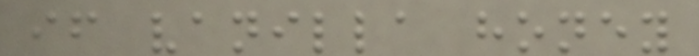if vanilla honey
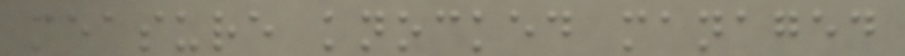measure knocked managed
